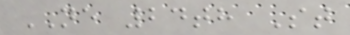NE 24th St
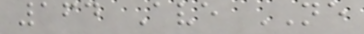164 Ave NE
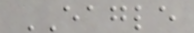EAGLE
